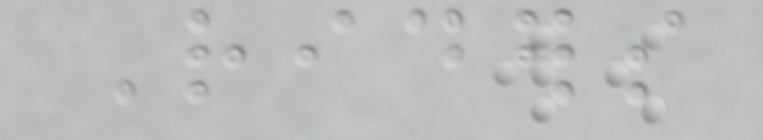Riders
